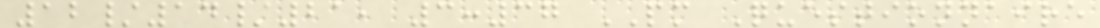12/14/21, 3:37 PM Questionnaire
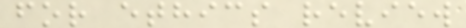for ethics review
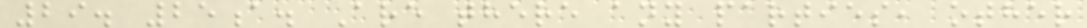29. 25a. Are there any parties, other
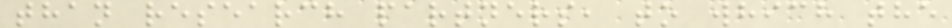than research partners, to which the
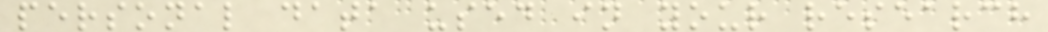personal data used in your research
